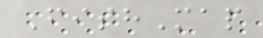FishMap
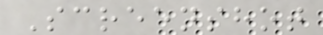Screenshot
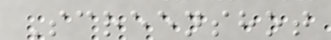Screenshot
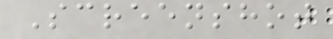Screenshot
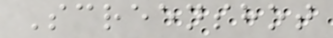Screenshot
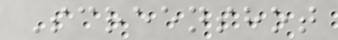Screenshot
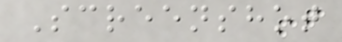Screenshot
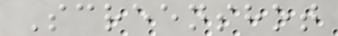Screenshot
